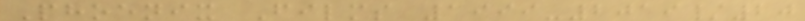Phoenix Films 1999-2019/20
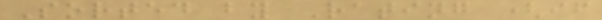Sorted by Rating (if
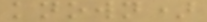known)
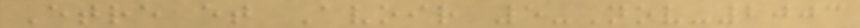Etre et Avoir 5-Nov-2003
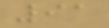91
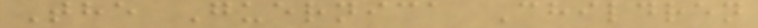The Guernica Children
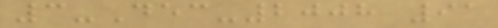3-Dec-2008 91
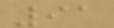91
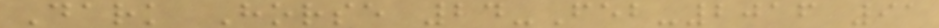Dark Horse 24-Feb-2016 91
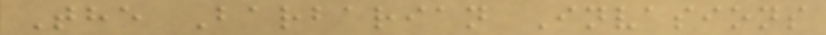The Barbarian Invasions
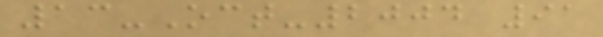13-Oct-2004 91
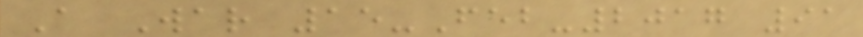A War 15-Feb-2017 91
